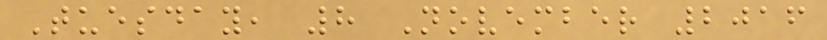Tuesday, 8 November 2016
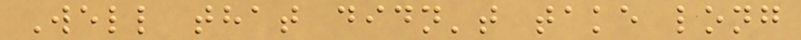Well that didn't take long
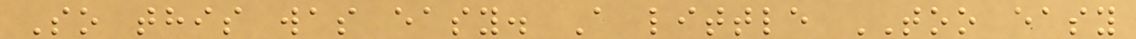So this was easy. A little TOO easy
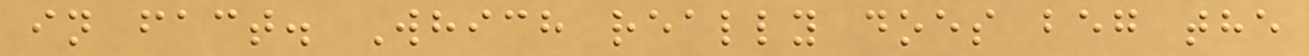in fact. Which really does beg the
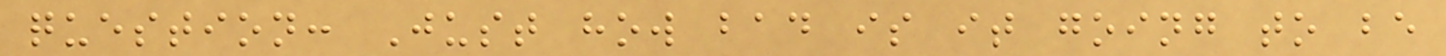question: Just how bad is it going to be
